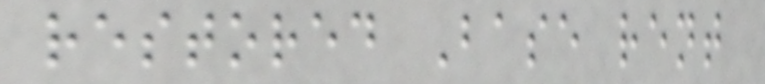restored Base rent
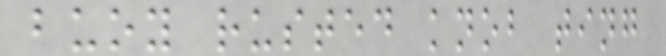buoy rusted knob ting
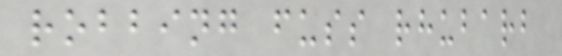robbing fuss rhubarb
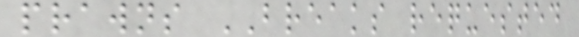prawns BREAKS requested
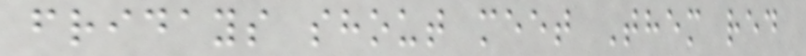fridays shout meet Them red
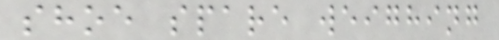shoe spare weighing
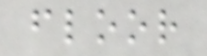floor
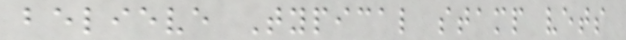believe Typical stamp vets
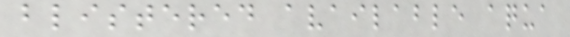blistered available aqua
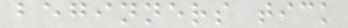beginners tick
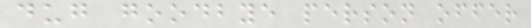dug goodbye person offer
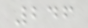246
